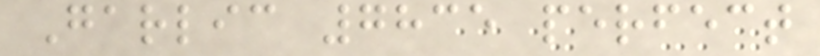Garlic 7835 perfect
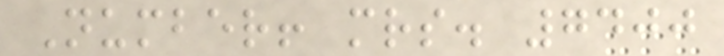Number! mrs. 7400
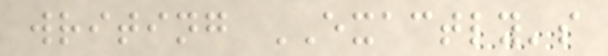writing EXACTLY's
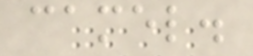camel.
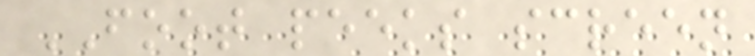FOOT peeks screen
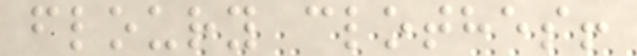floury clothes!
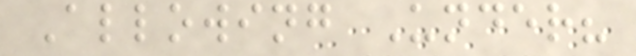Allowing Under?
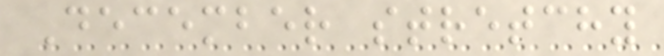December stretchy
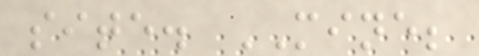site. MINE;
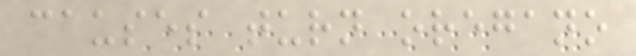causes turn oregano
